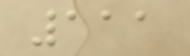111
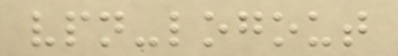vpn-logout
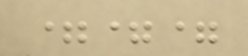===
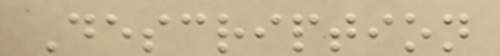Description
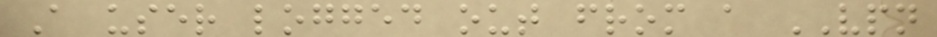A user logged out from a VPN
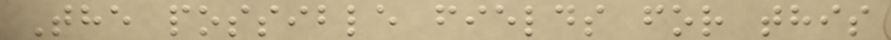The possible fields for this
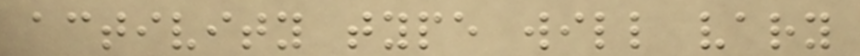activity type will vary
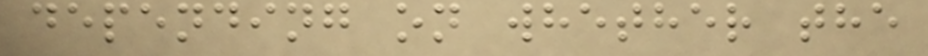depending on whether the
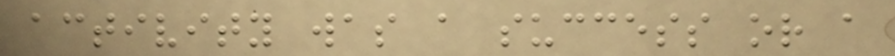activity was a success or a
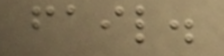fail.
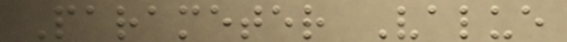Parameter Value
